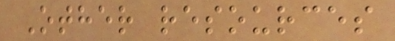Other resources
